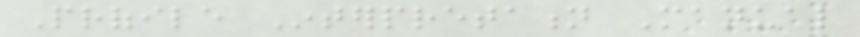Profile Interpretation Manual
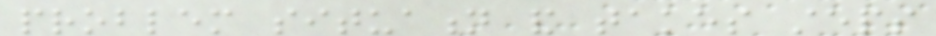problem situation and takes steps
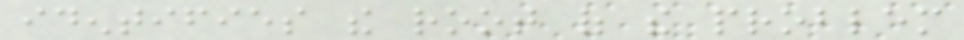identifies the root of the problem
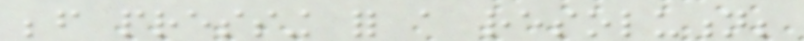before pressing for a resolution;
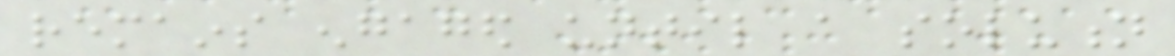remains engaged until a solution
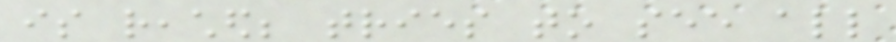is reached; tries to see all
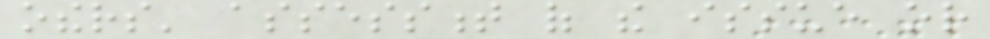others' assessment of the issue or
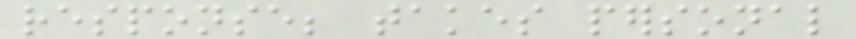response; takes personal
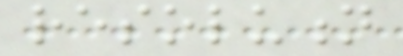resolution
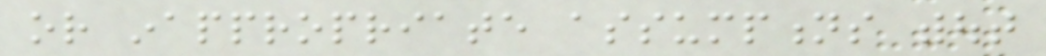or inappropriate assumptions without
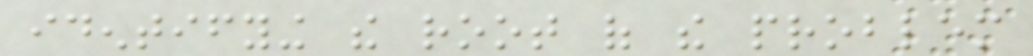identifying the root of the problem
